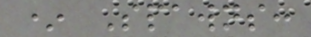* Spawns:
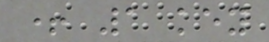+ 1 key
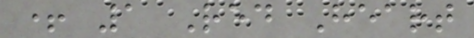+ 1 Red Heart
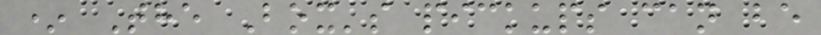* The Box's pickups can be
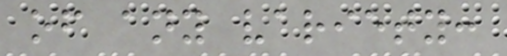of any variety:
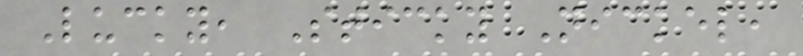Lucky, Sticky Nickel,
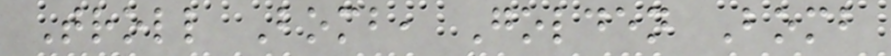Troll Bomb, Golden Bomb
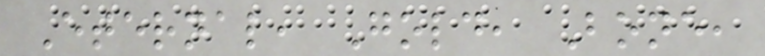Eternal, Gold, Bone,
